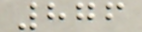876
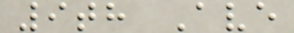9th Ave
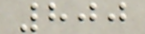800
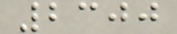2300
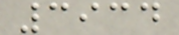3934
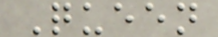Queen
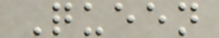Queen
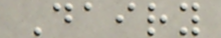Dairy
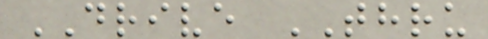DRIVE THRU
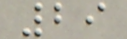29
